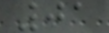01
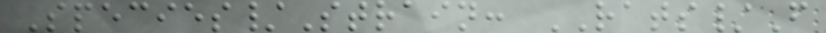Species/Strain: RATS/F
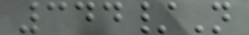344/N
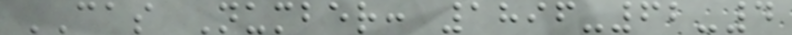CAS Number: 1896-62-4
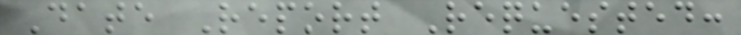Date Report Requested:
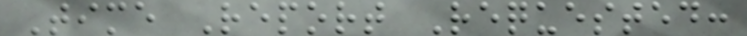Time Report Requested:
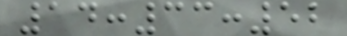14:33:52
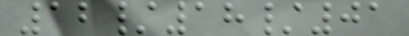12/18/01
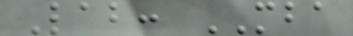Lab: MBA
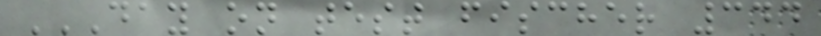DAY ON TEST FISCHER 344
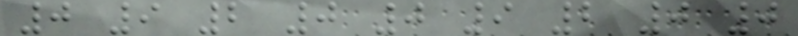0 9 2 0 0 9 2 0 0
